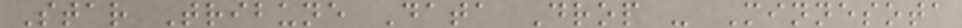Star Tribune Data Drop - Minnesota
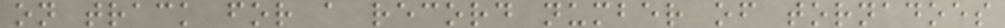on track for a record number of tornadoes
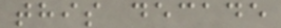this decade
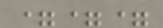===
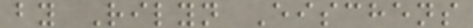by Rilyn Eischens
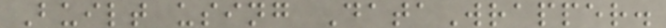Built using DataWrapper.
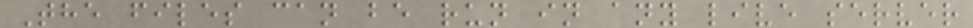The files can be run in any live server
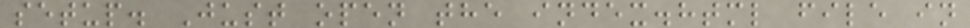setup. Just open the index.html file in
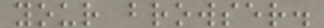your browser.
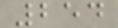254
